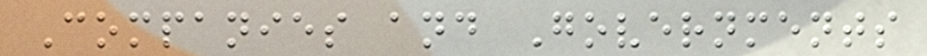Companies and Governments
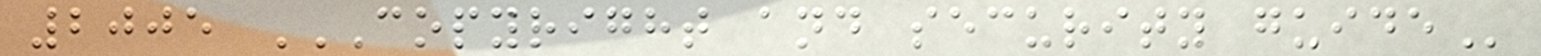2005 COPYRIGHT AND SECURITY GUIDE
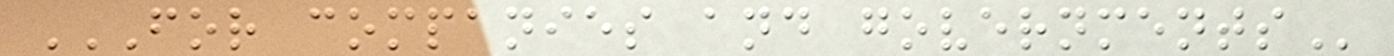FOR COMPANIES AND GOVERNMENTS
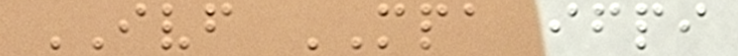IVF MPA ifpi
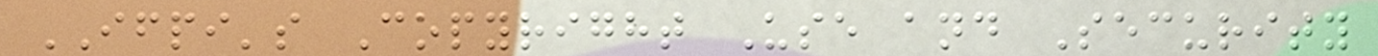IFPI's Copyright Use and Security
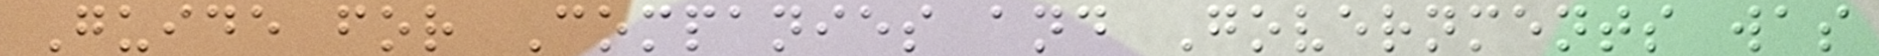Guide for Companies and Governments was
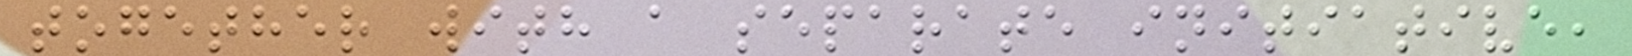together with a separate initiative,
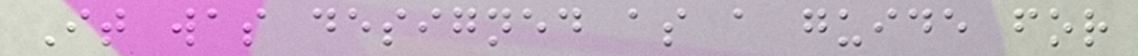It was designed as a guide for
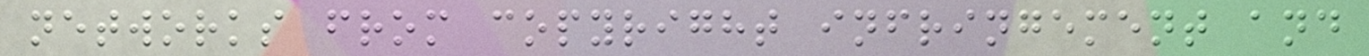networks from copyright infringement and
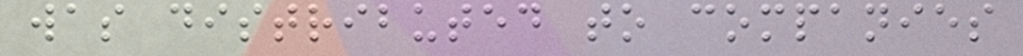was distributed to companies
